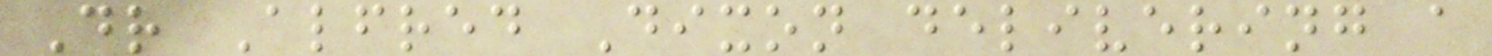Dr Alfred Dixon delivering a
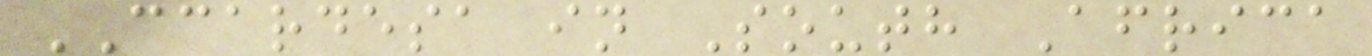CCARDESA in South Africa
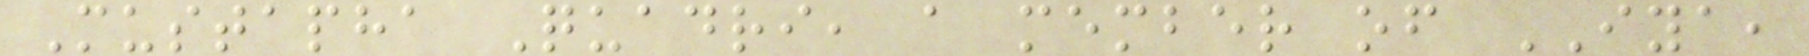Mustapha Quadri, a member of IYA,
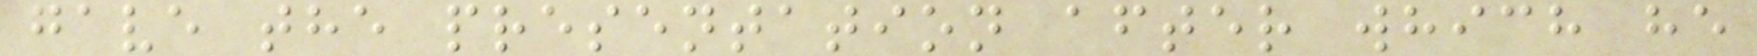gave the presentation after which he
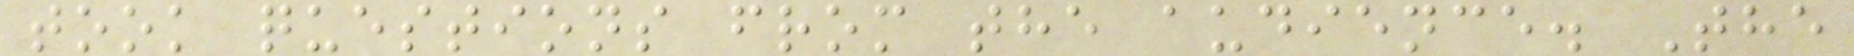took questions from the audience. The
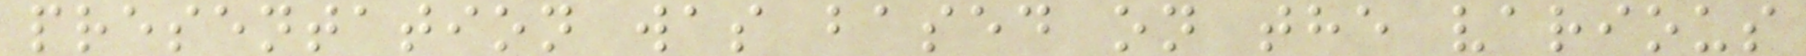presentation was based on the various
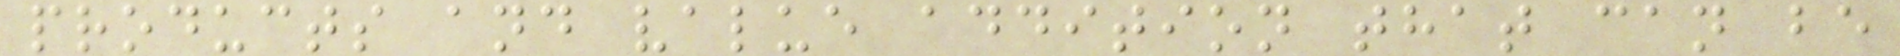products and value addition that can be
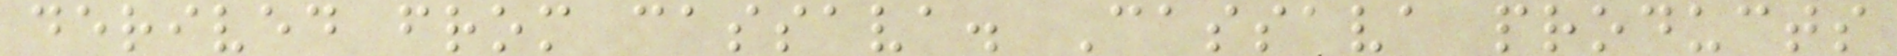derived from cassava. Cassava products
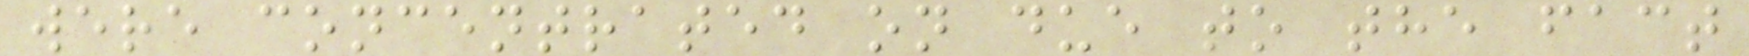were concentrated on due to the fact
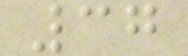37
